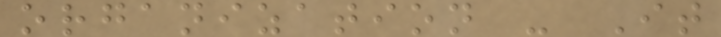organization - It
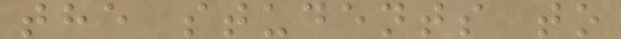the students to
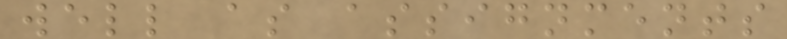well as assignments
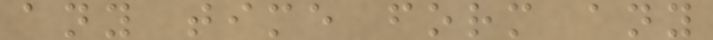any time form any
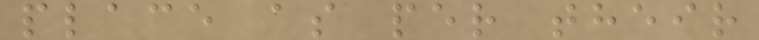place as per their
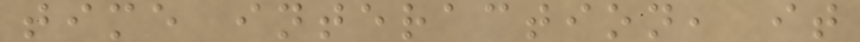time interaction, it
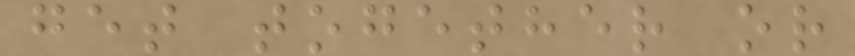get together or
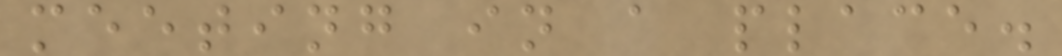meeting in a place.
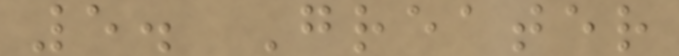5. Greater
